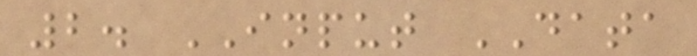2. INPUT DATA
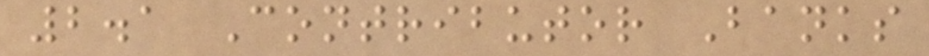2.1 Contributor Banks
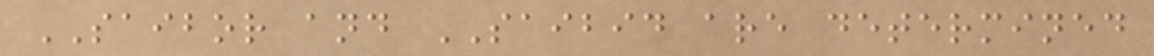SAIBOR and SAIBID are determined
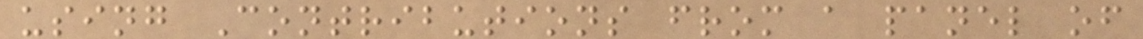using Contributions from a panel of
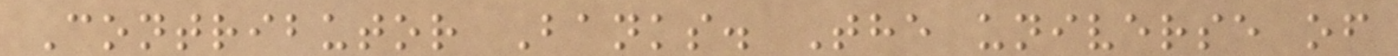Contributor Banks. The universe of
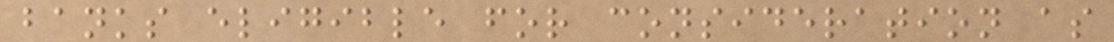banks eligible for consideration as
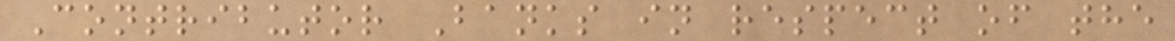Contributor Banks in respect of the
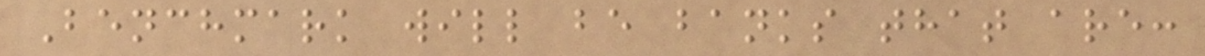Benchmark will be banks that are:
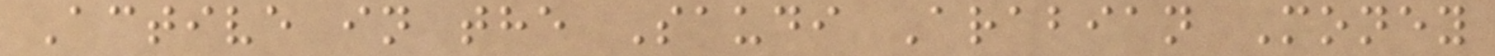Active in the Saudi Arabian Money
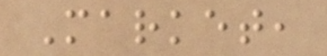Market,
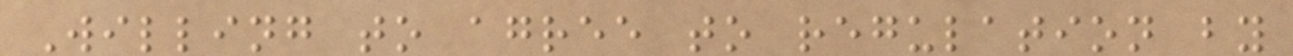Willing to agree to regulation by
